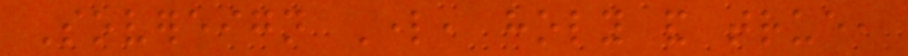Sovereign Lord, holy and true,
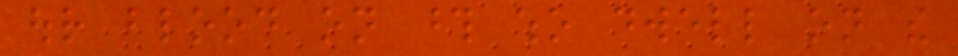our blood on those who dwell on the
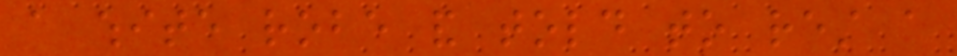a white robe and told to rest a
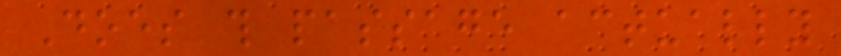Does this passage actually
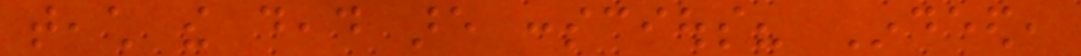teach the dead are conscious? Indeed,
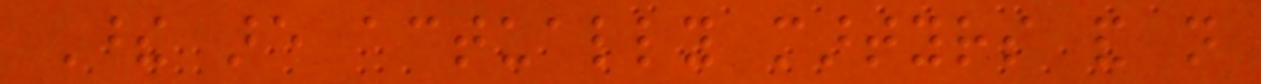These are actually martyrs and not
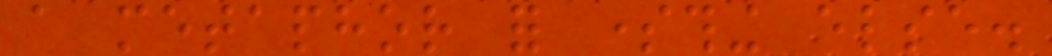a metaphor for something else.
